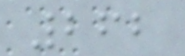262
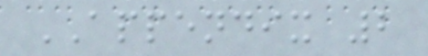APPENDIX 2
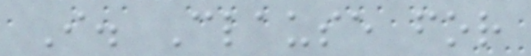I. Clause for
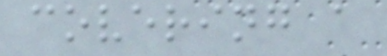covering a
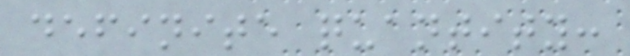definite quantity:
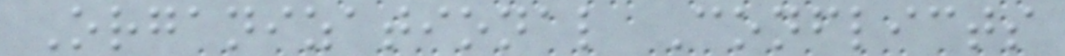Organizational Conflicts
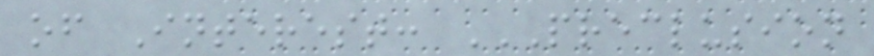of Interest: PRECLUSION
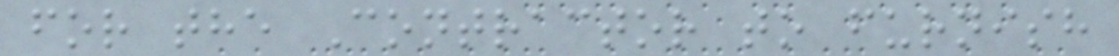for the Contractor to furnish
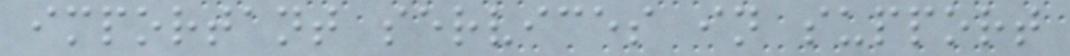important services in support
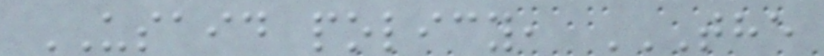USAID policy, THE
